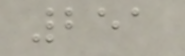251
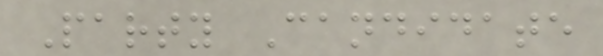Party Candidate
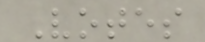Votes
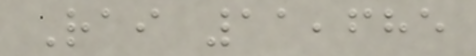Rai 11,685
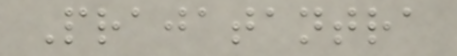Prajatantra
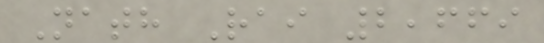Nath Rai 2,669
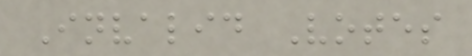Invalid Votes
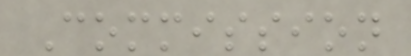Commission
